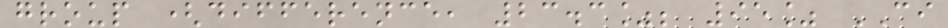group (difference, 23.3%; 95% CI
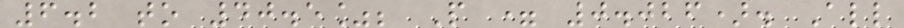6.2 to 40.5%; P = 0.026). All
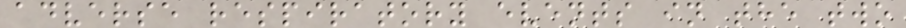adverse respiratory events in the two
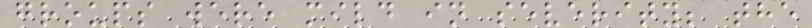groups were mild in severity; the
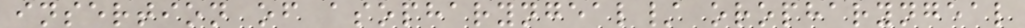insertion of asopharyngeal/ oropharyngeal
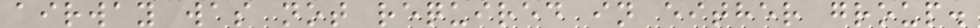airway was not required in either group.
